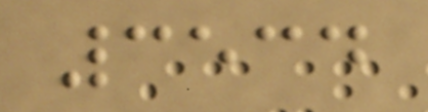3534
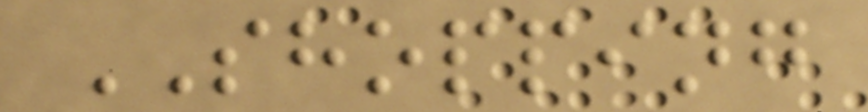SHOPPING
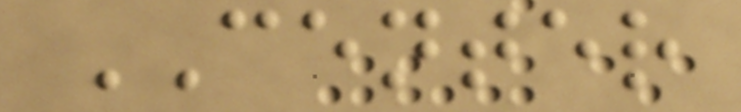CENTER
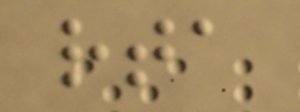rta
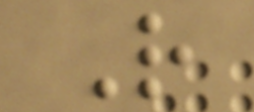R
